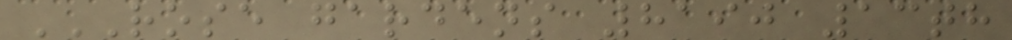ROSE GARDENS 8190 13TH
